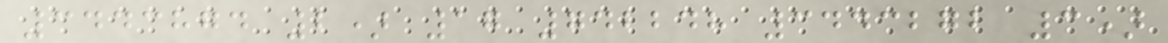3443874 2) 17 742248 3443272 3)
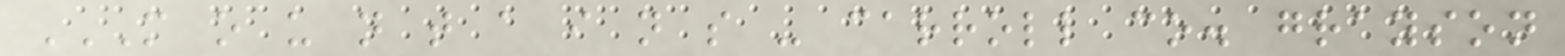M O U N T A I N S - CARROLL CO. GRAYSON
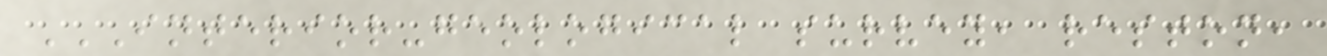INTERIOR-GEOLOGICAL SURVEY, RESTON,
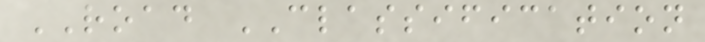ROAD CLASSIFICATION
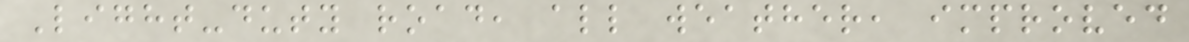Light-duty road, all weather, improved
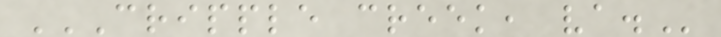CRIPPLE CREEK, VA.
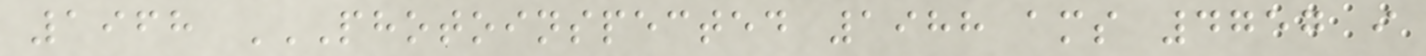1968 PHOTOINSPECTED 1988 AMS 4757 I
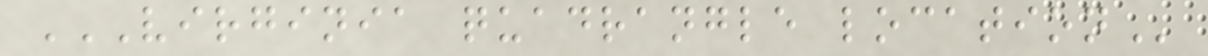VIRGINIA QUADRANGLE LOCATION
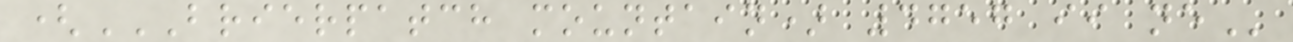(BRIERPATCH MOUNTAIN) 4757 II NE
